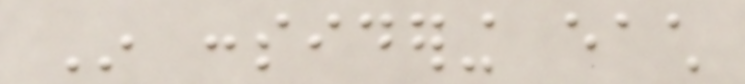In considering each
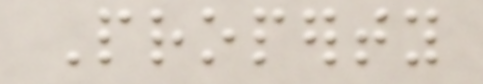Property
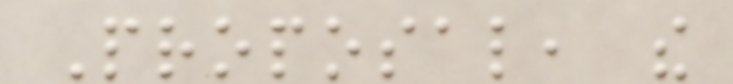Proposal, the
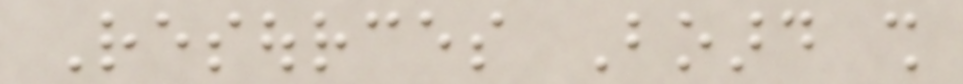Resources Board shall
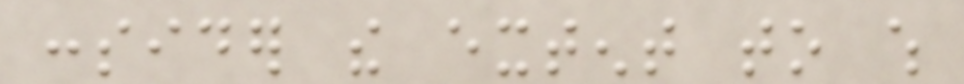consider the extent to which
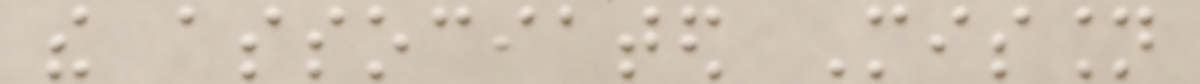the associated Mission
